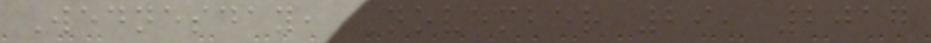Wednesday, November 29, 2017
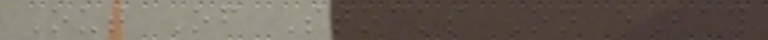Out Of Stocks On eBay
